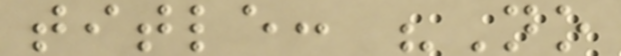title: "No
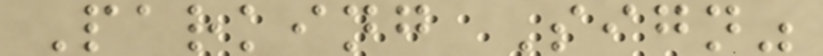Parking Sign"
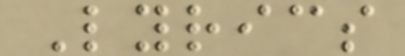Lyrics
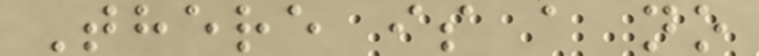There is a no
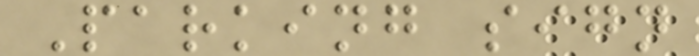Parking sign
